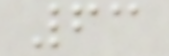63
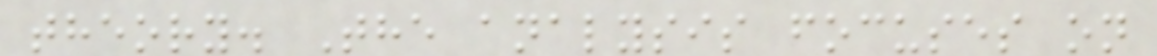theory. The analysis focuses on
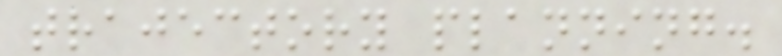trajectory planning.
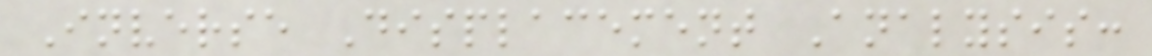Inverse Displacement Analysis:
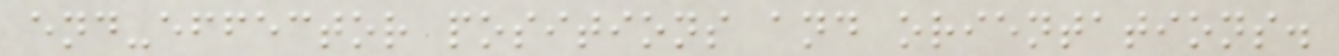end-effector positions and orientations.
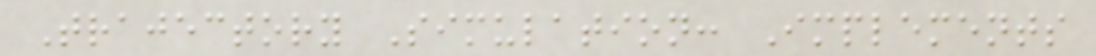Trajectory Simulation: Implements
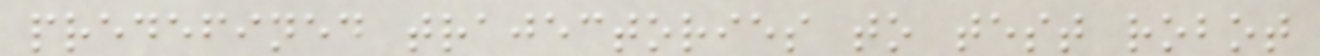predefined trajectories to test robot
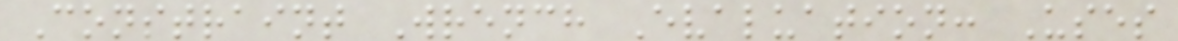Constraint Wrench Evaluation: Uses
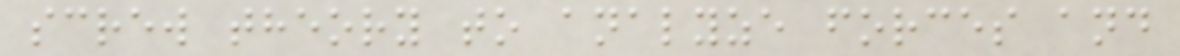screw theory to analyze forces and
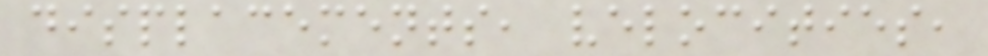displacements, velocities,
